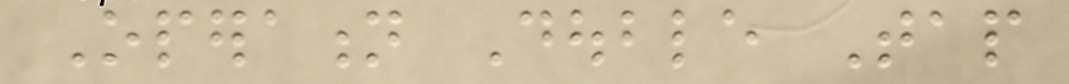Operation Double Tap
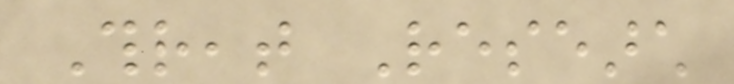Threat Research
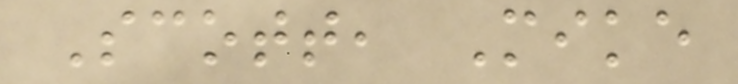Scott, Mike
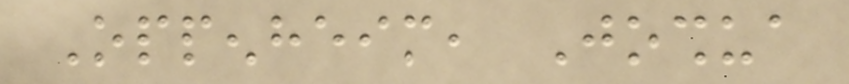Oppenheim, Joshua
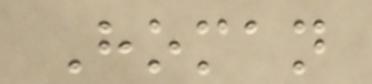Homan
